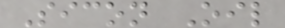Sicon Oil
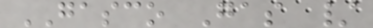GASCO Gas /
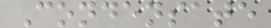Condensate
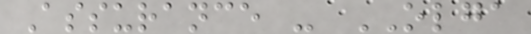Assurance - OLGA
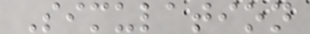Simulation
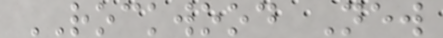ROCKWOOD New
